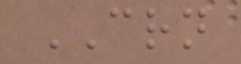CRN
